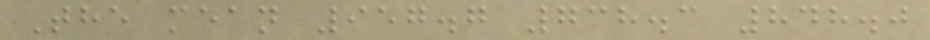The mean 957.7 738.3 848.0
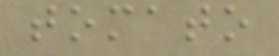tomato
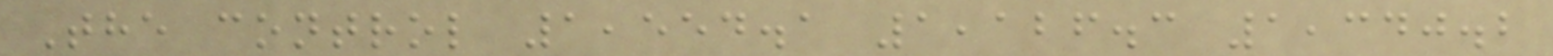The control 1,554.1 1,126.3 1,340.2
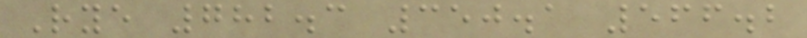Rye 782.3 350.1 566.2
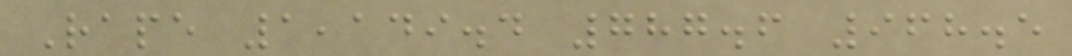Rape 1,149.4 787.6 968.5
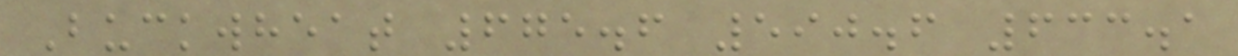Buckwheat 675.6 590.6 633.1
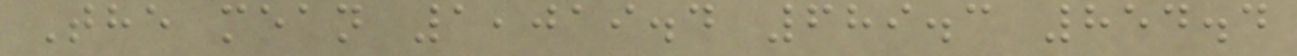The mean 1,019.4 689.3 854.4
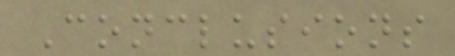Conclusions
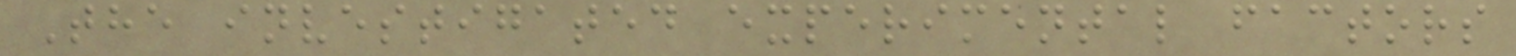The investigated experimental factors
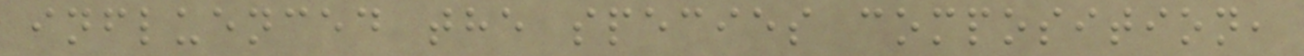influenced the species composition,
